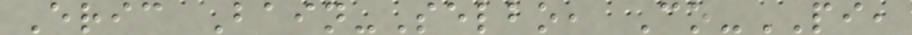Eric Bain-Selbo, Co-PI,
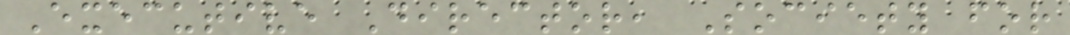Executive Director, Society for
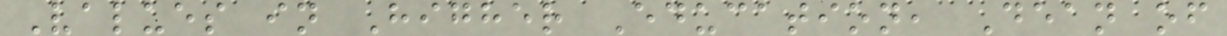Values in Higher Education, Dean of
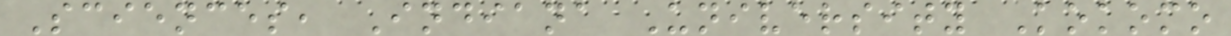Sciences, Indiana University Kokomo
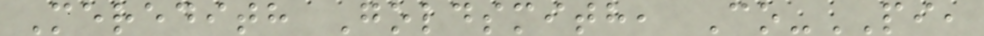Meredith Goldsmith, Co-PI,
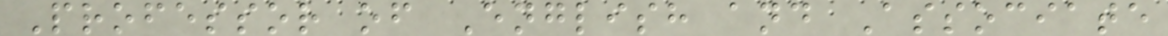Professor of English and Associate
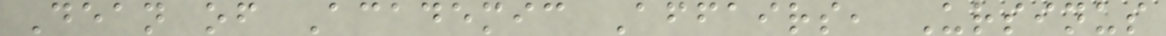Dean of Academic Affairs, Ursinus
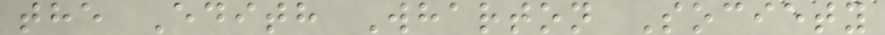the Edith Wharton Society
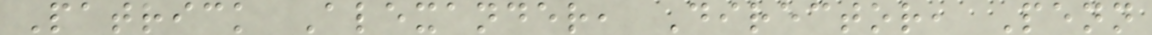Patrick Alexander, Director, Penn
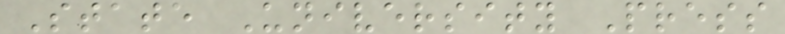State University Press
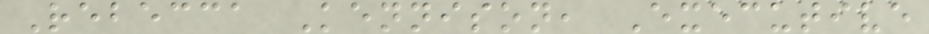Rebecca Kennison, Executive
